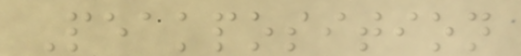Peakposition
